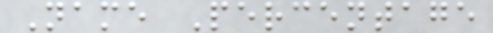Name Percentage
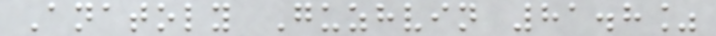Anatoly Guzhvin 81.8%
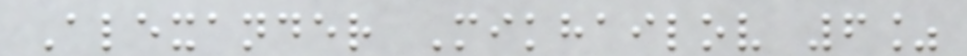Alexander Mikhailov 6%
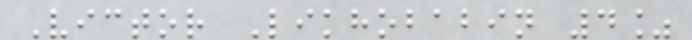Victor Likhobabin 4%
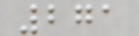271
